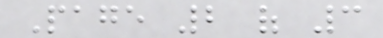Page 2 of 3
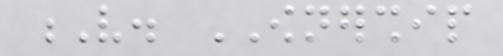V. OWNERSHIP
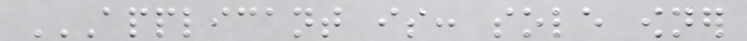APPLICANT IS: SOLE OWNER
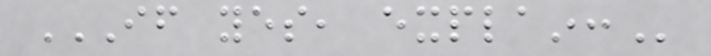IF YES, EXPLAIN:
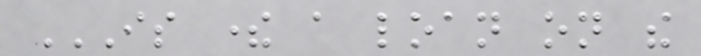IS THERE A LOAN ON THE
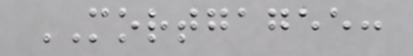MORTGAGEE:
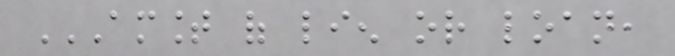AMOUNT OF LIEN OR LOAN,
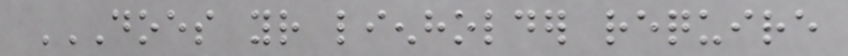DOES YOUR LIENHOLDER REQUIRE
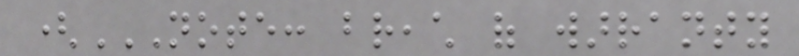(NOTE: BREACH OF WARRANTY
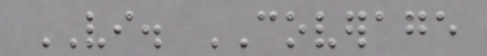VI. COVERAGE
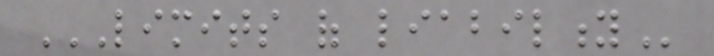LIMITS OF LIABILITY
